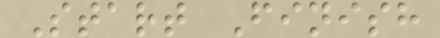Start Finish
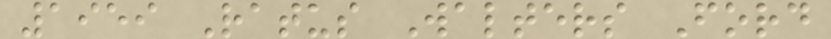1959 Ratus Walters Ford
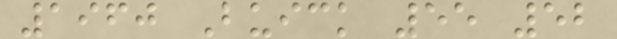1960 Buick 55 52
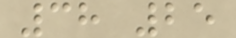38 25
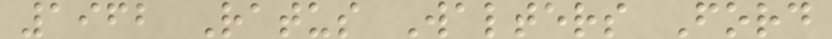1962 Ratus Walters Ford
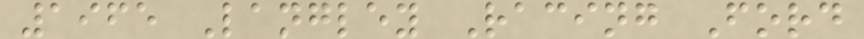1965 Langley Racing Ford
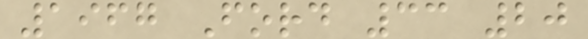1967 Ford 33 20
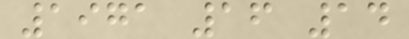1971 16 14
